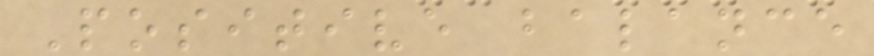Positive balance
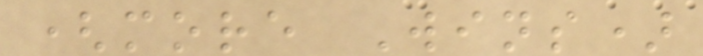(more Wins)
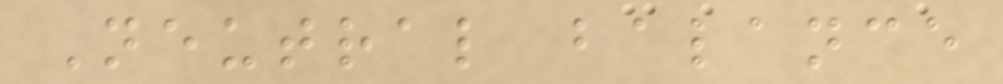Neutral balance
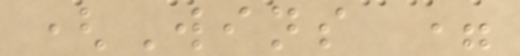(Wins =
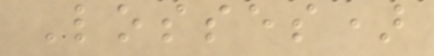Losses)
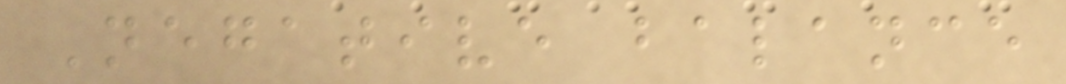Negative balance
